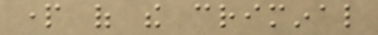part of the criminal
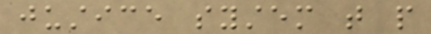justice system that people
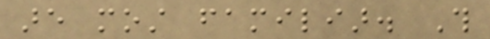are most familiar. This
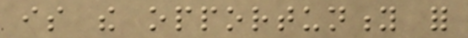is the opportunity for
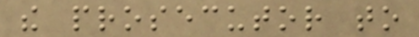the prosecutor to
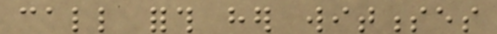call forth her witnesses
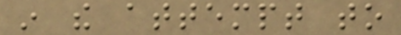in the attempt to
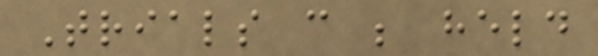Trials can be held
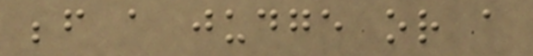before a judge or a
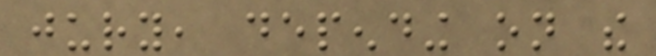jury, depending on the
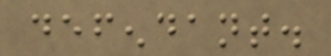defendant.
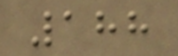188
